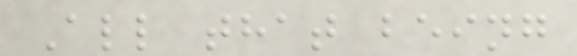All that being
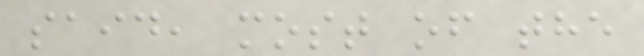said, most of the
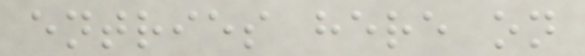entries here on
